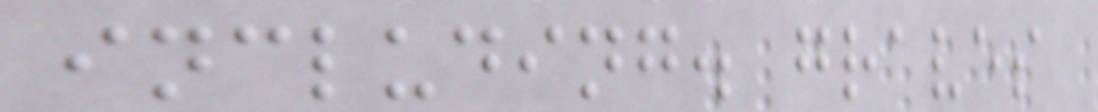including. graves
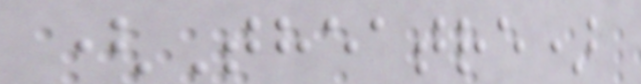(Theatre)
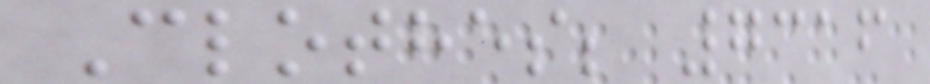Clothes; 7316
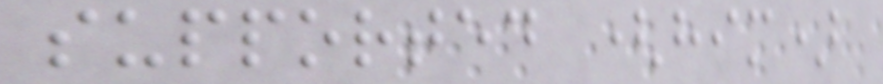supported (him)
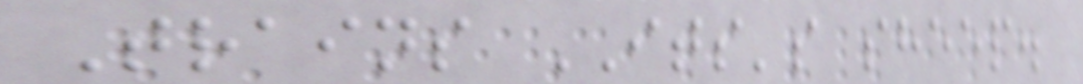Trains ITS's sheep.
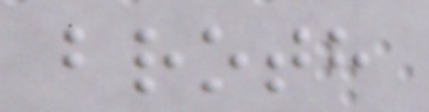broth
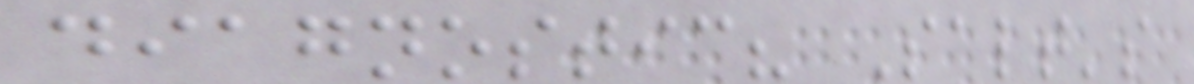diagnostic? Salt's
